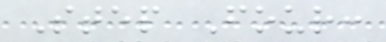Step Four:
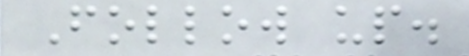Follow up.
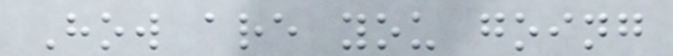How are you going
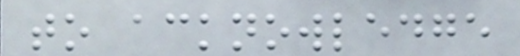to acknowledge
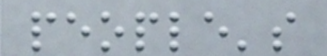people's
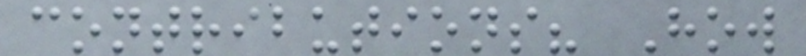contributions? How
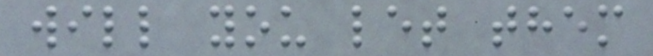will you let them
